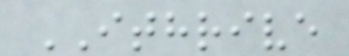ITHRIVE
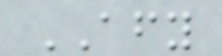AFY
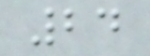24
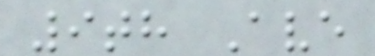9th Ave
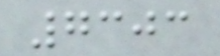7303
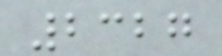2327
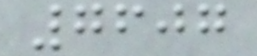7607
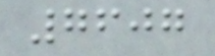7607
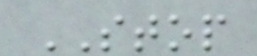STOP
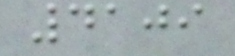4109
